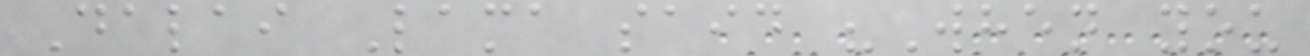Dalai Lama said "When you
